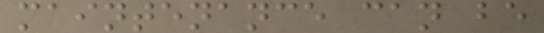maintenance can be
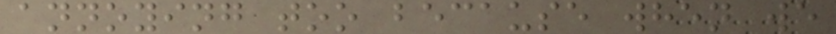annoying too because when we
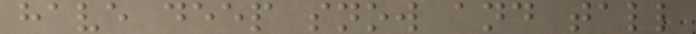have deep snow and tall
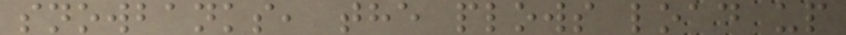snowbanks, the plows load up
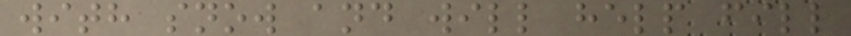with snow and will help fill
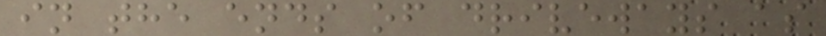in the ends of driveways as
